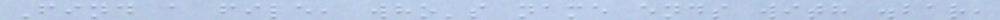Find a file, who's name ends with .bar,
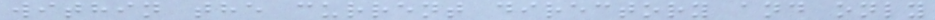within the current directory and only
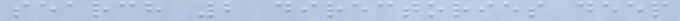search 2 directories deep
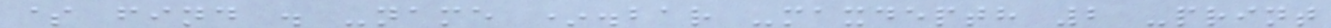$ find . -name *.bar -maxdepth 2 -print
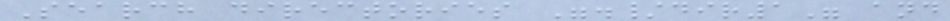Search directories "./dir1" and
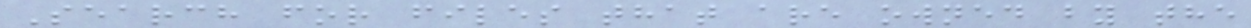Search for files that are owned by the
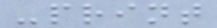-print
